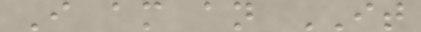I am an IT
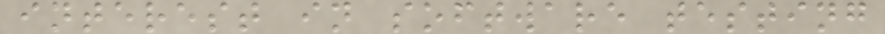interest in software testing
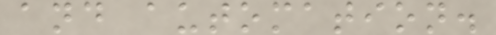and automation.
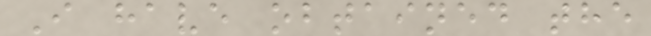I have obtained the
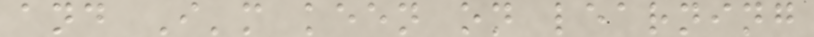and I'm keen on learning
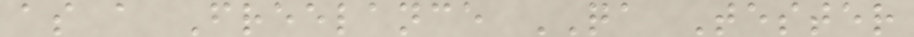as a Freelance QA Tester
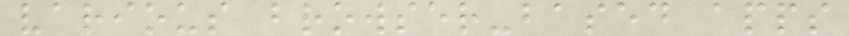various browser-based apps
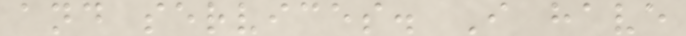and services. I have
